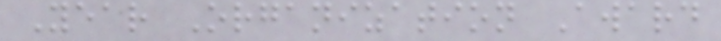Year Organization Award
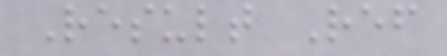Result Ref
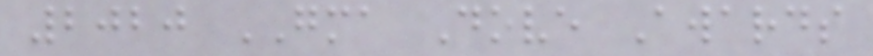2020 GMA Dove Awards
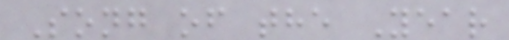Song of the Year
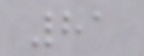81
